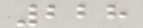228
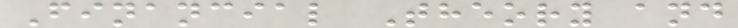Financial Theory and
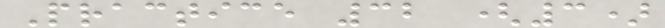Practice 32 (3)
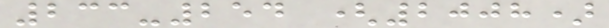233-254 (2008)
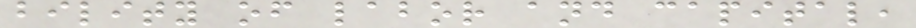bility of labor and capital,
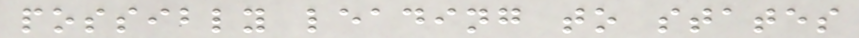possibly leading to states
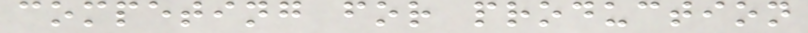competing for production
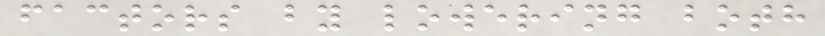factors by lowering both
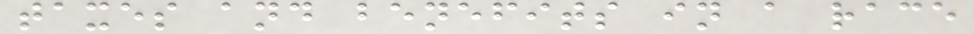taxes and benefits in a race
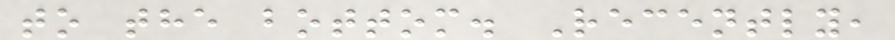to the bottom. Recently,
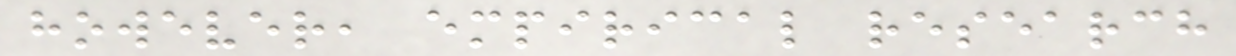however, empirical research
